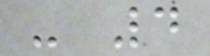- 4
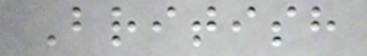British
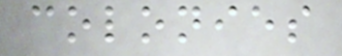colonies
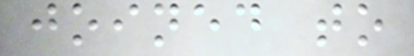joined to
